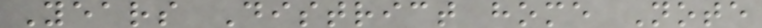Years District home Note
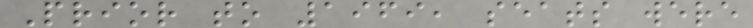Prior to 1969, seats were
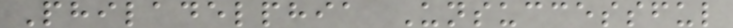Philadelphia Unsuccessful
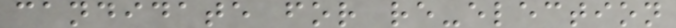candidate for re-election
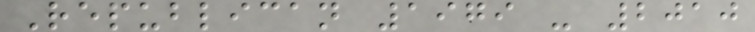Republican 1979 - 2010
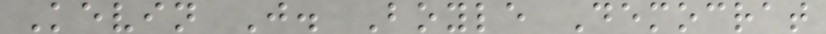Kevin J. Boyle Democrat
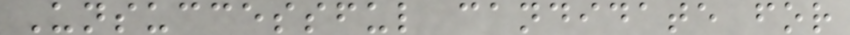Unsuccessful candidate for
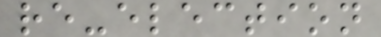re-election
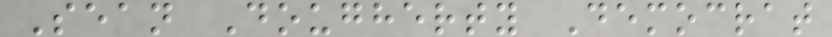Sean Dougherty Democrat
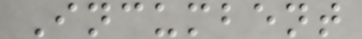Incumbent
